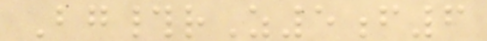Bg#rZ5f6
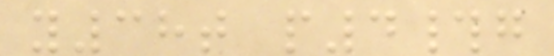y38t p4#g
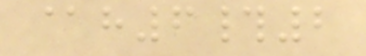@h6#2
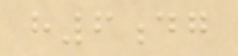h6dg
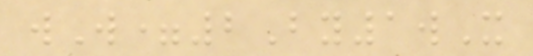wW=2By1wX
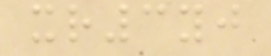xr3yj
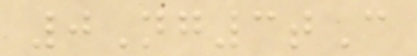0Ng3tC
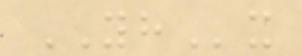YHx
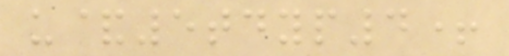u&5tdyp4+
